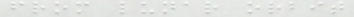from lunar orbit
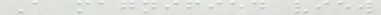A magnified view
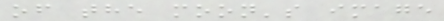of the moon's image
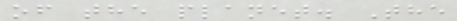of the planet. The
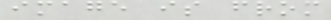image is from
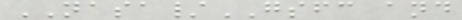NASA/GSFC and
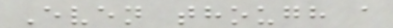Even though a
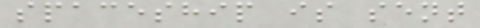spaceship is sent
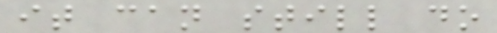it can still do
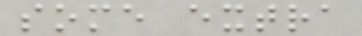some extra
